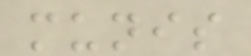munis
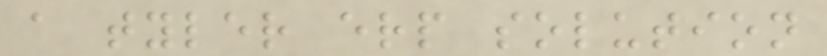a tyler erp solution
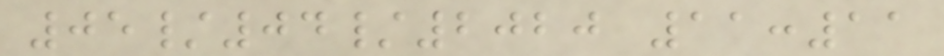05/04/2020 11:11
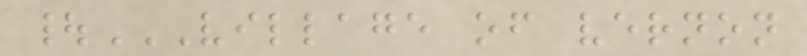|VILLAGE OF VERNON
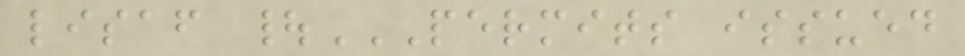lisaf |PERMITS ISSUED
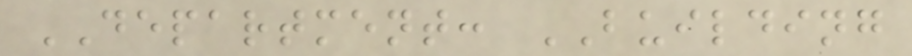DEPARTMENT: BUILDING
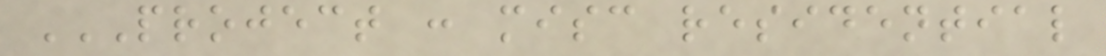PROJECT : MISC RESIDENTIAL
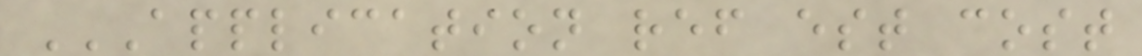APPLICATION REF EST COST
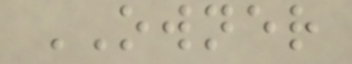OWNER
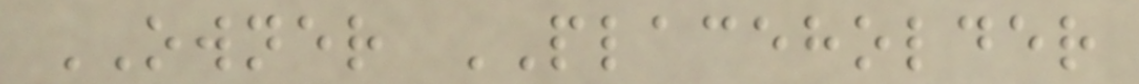OWNER PLACEHOLDER
